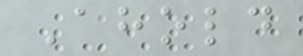Ahold
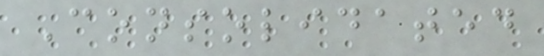Consolidated
